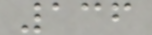136
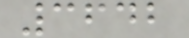3642
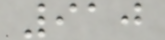910
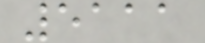5111
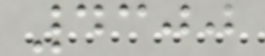4300
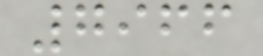7966
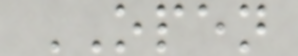OPEN
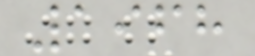1968
